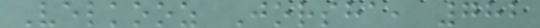Velkooz Jorsha, 782
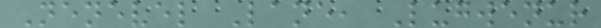Nenevel Lane, Lugwenur
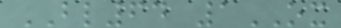BL64 1OX
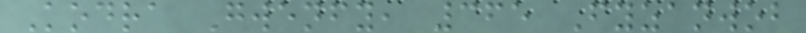Kodra Gwenfy, 365 Fyzanwob
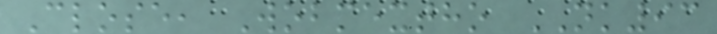Close, Wobmextho NK93
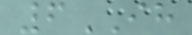6IH
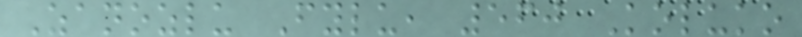Zanozlu Fylu, 560 Koluko
